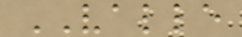VALLE
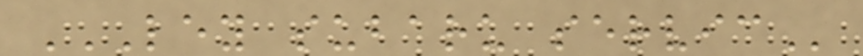LEY SUBARU SERVIC
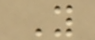Y
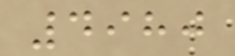4980
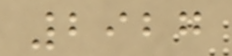2927
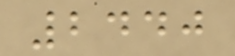2440
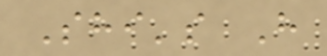Shi's H
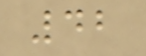42
